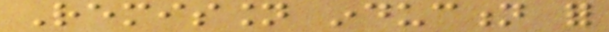Remission induction for
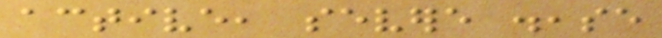active, severe disease
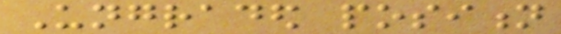Ungraded position
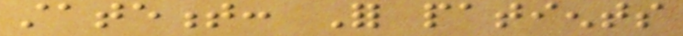statement: For patients
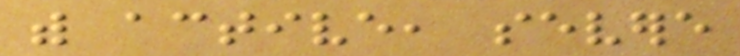with active, severe
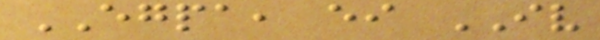EGPA, either IV
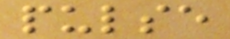pulse
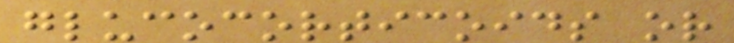glucocorticoids or
